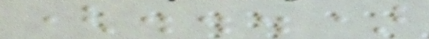(...)
